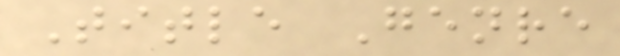Title Genre
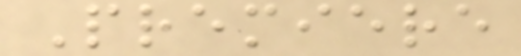Premiere
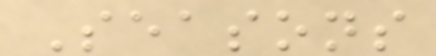Seasons
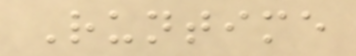Runtime
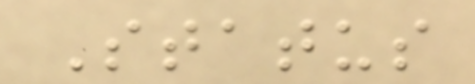Status
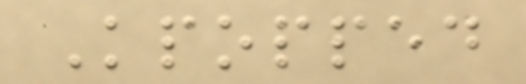Kpopped
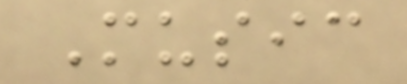Music
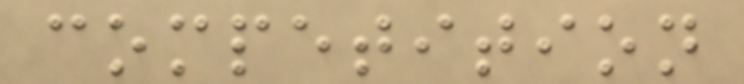competition
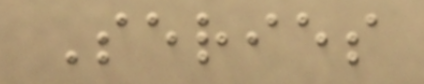Series
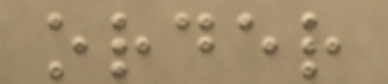order
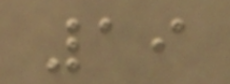19
